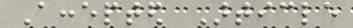Accepted Article
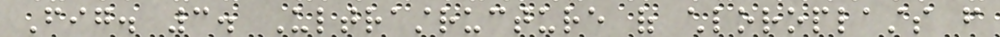Fig. 3. Ultrastructure of chloroplasts from
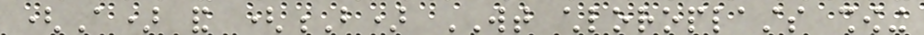(A) and (B) WT chloroplasts showing
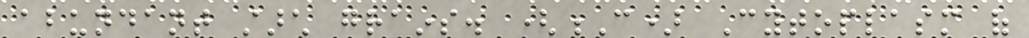abundant starch grains. (C) Cytoplasm of
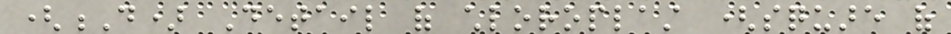(D) Detail of chloroplast (square of
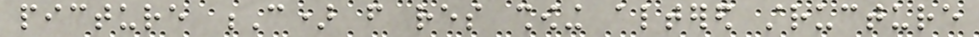picture C) from res showing altered structure
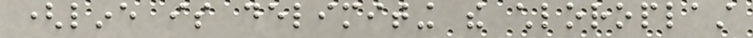(line is delimiting the chloroplast
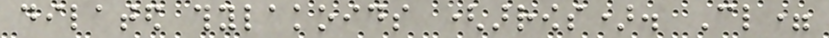dilated thylakoids (arrows). Cl=
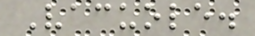Vacuole.
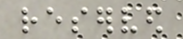reserved
